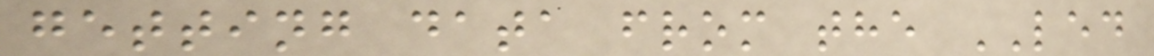getting data from the LED
